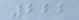222
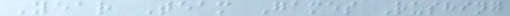Year Team Games Rushing
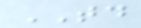TD
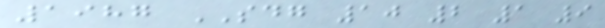1987 SDG 10 2 1 9
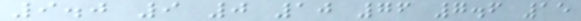9.0 9 0 10 76 7.6 15
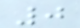0
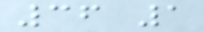36 1
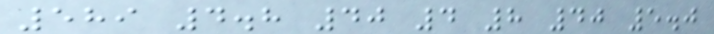589 4.8 40 4 8 40 5.0
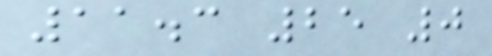11.3 25 0
